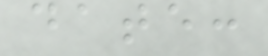date:
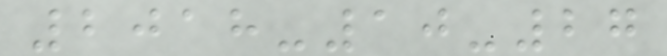2018-10-27
